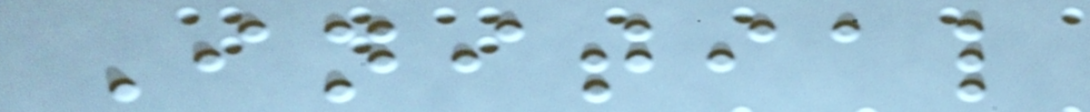Initial
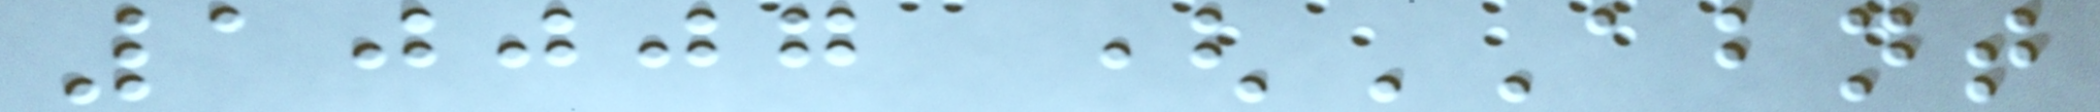10007 (ABNT
